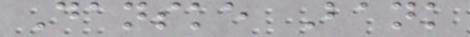Danske Bank
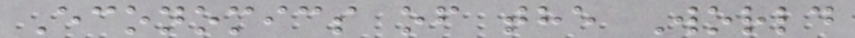Economics of the World
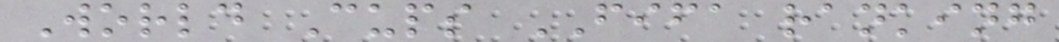World Cups FIFA ranking
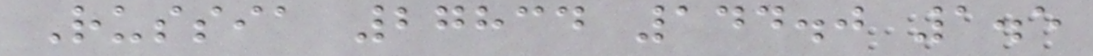Russia 27834 144.0 1.5
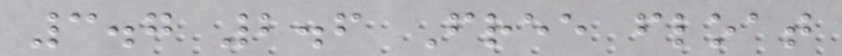3.7 2.6 Free float
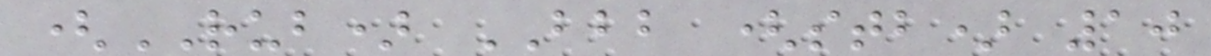(RUB) BBB (stb) 10
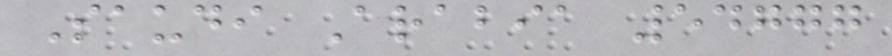Saudi Arabia 54777
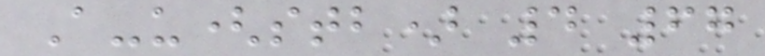A-u(stb) 4 67
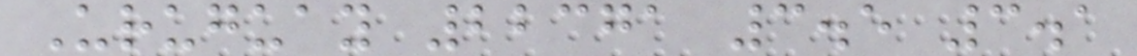Uruguay 22371 3.5 3.1
